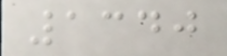1340
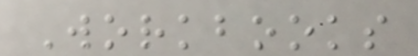Workbooks
